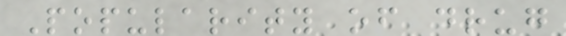Popularity of drug
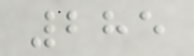285
